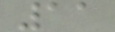11
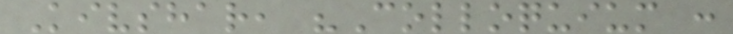Kivshar, "Colloquium :
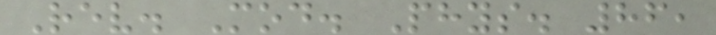Rev. Mod. Phys. 86,
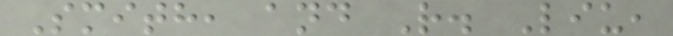Smith, and R. Liu,
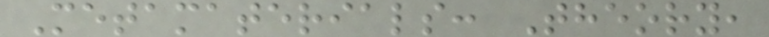Metamaterials: Theory,
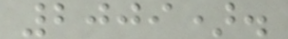2009).
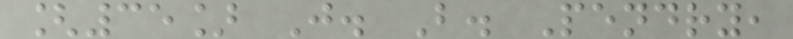[35] J. B. Pendry,
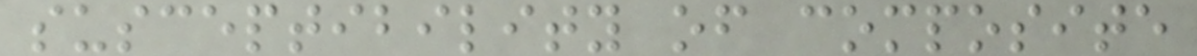susceptibility of composite
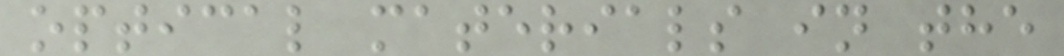optical materials in the
